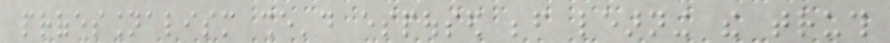professionalism she'd espoused before learning the truth
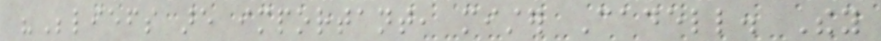"Beliefs are important, mister Cadell. They
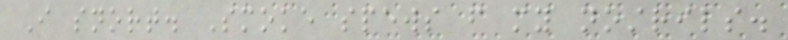I snort. Smoke spews from my nostrils.
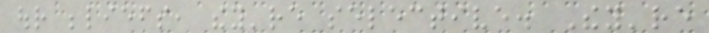our beliefs, they're selective. They're
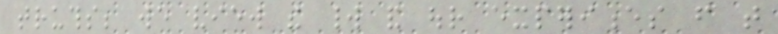truths; we view the world and our experiences from that
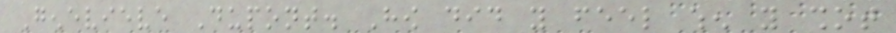Genevieve Dupont. How did you feel when you shot
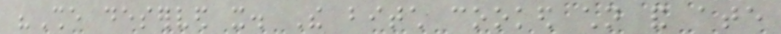"She deserved it. The bitch cooked children and ate
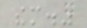them."
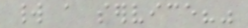world a service?"
